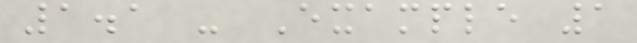1.1 - Example 1
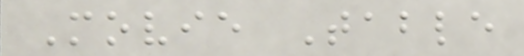Movie Table
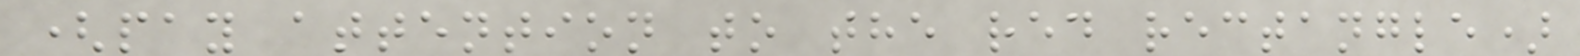(pay attention to the red rectangle)
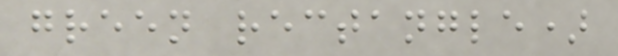green rectangle)
